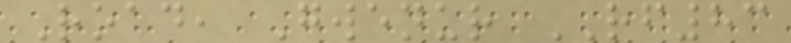Road, Gwenur RF83
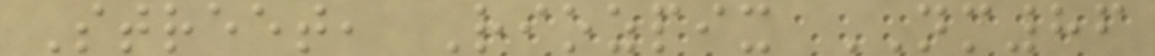Street, Riozpix NM86
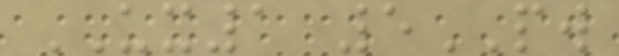UX1 5PW
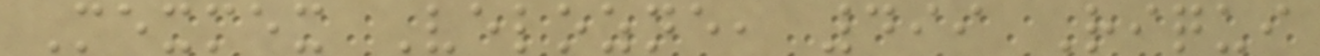Mexmex Velozne, 499 Riqui
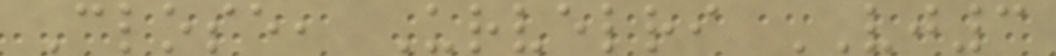Close, Urvelri VJ3
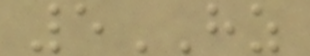5HZ
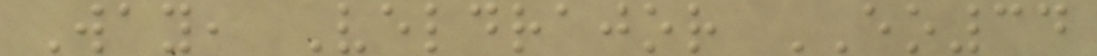Way, Veldrajor EO34
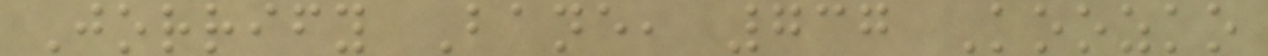Jorrify Bane, 737 Koozko
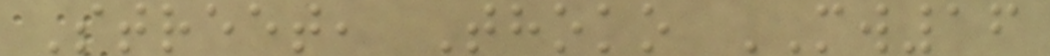Street, Thoko MW16
